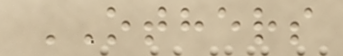OTHERS
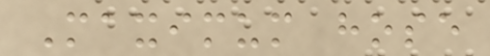Maximum hose
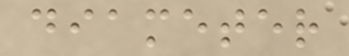diameter
